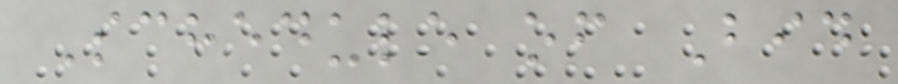Schedule of Bid
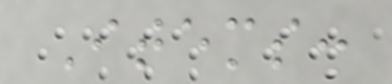Items:
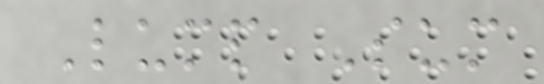Lump Sum
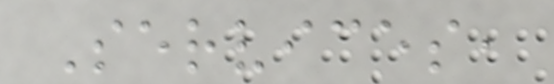Services,
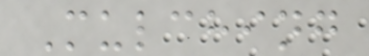Mulching
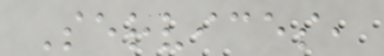Services,
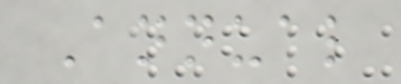Annual
